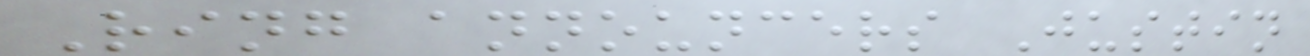Ring announcers Justin
